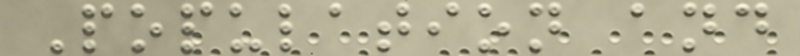Population and
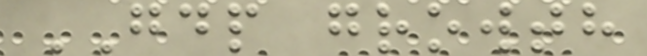GDP growth
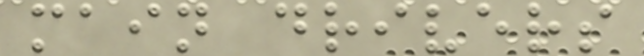main drivers
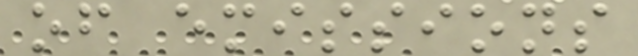of emissions
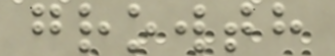growth
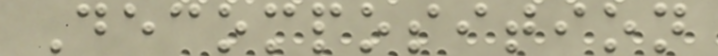Decomposition
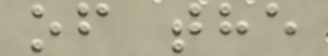of the
